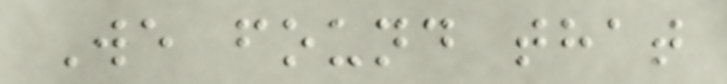We found that
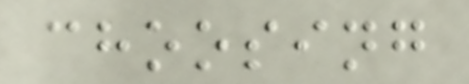choosing
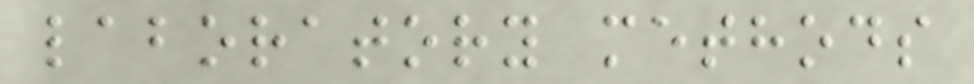laboratory methods
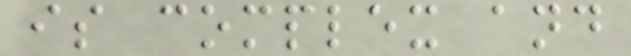is complex and
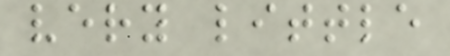very little
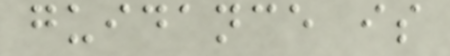guidance is
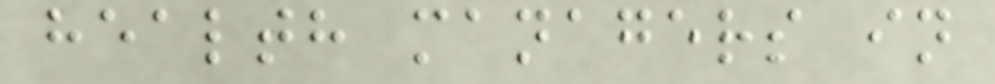health managers in
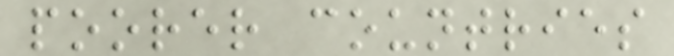poorer countries
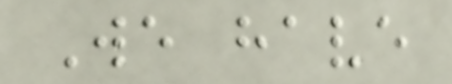We have
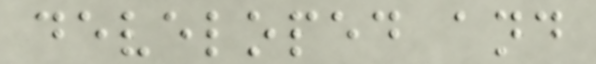developed and
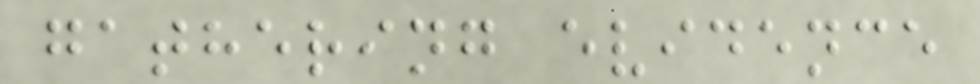gathering evidence
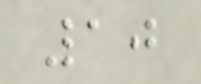10
